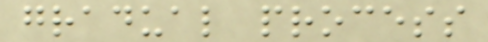gradual process
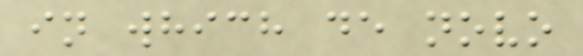in which de novo
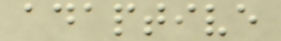adaptive
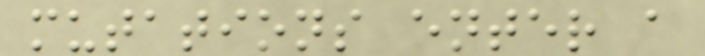mutations enter a
